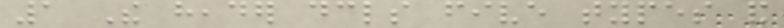1 The header declares five types and
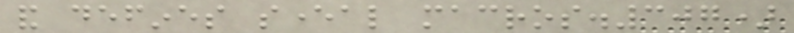and defines several macros.307)
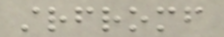strfromf
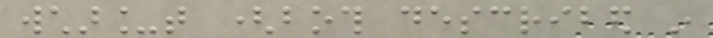wchar_t (both described in
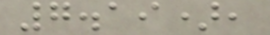7.19),
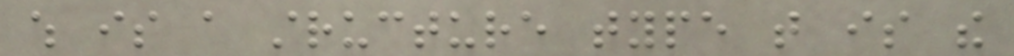which is a structure type that is the
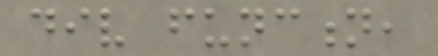div function,
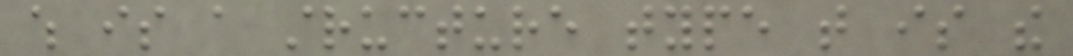which is a structure type that is the
